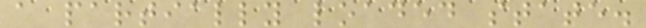a partially loaded state.
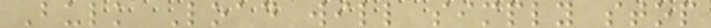Bulk Load will simply stop
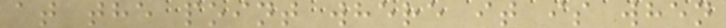at the point where it is when
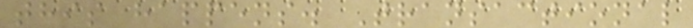this happens. Transactional
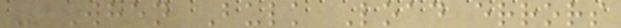- When Bulk Load errors
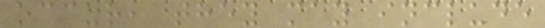occur, they may include
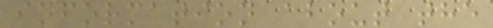information about the
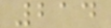214
